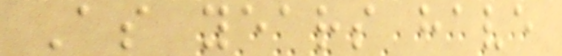As years have
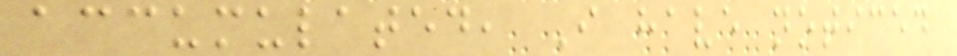accumulated, I have noticed
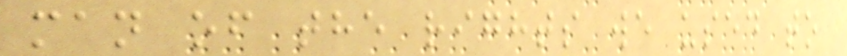man of the rights we used to
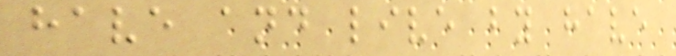have and live by have
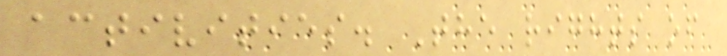activities. The rights of
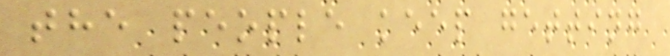the people keep getting
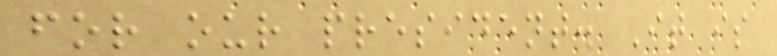for our president. It is
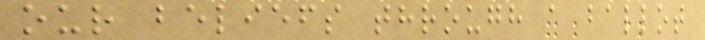our beliefs through a ballot
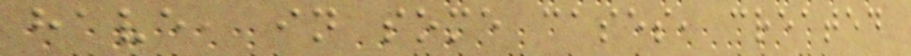have, in some cases, created
